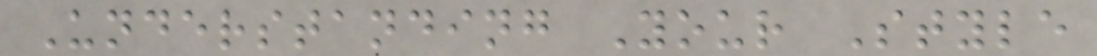Understanding Your Style
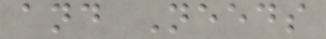and Needs
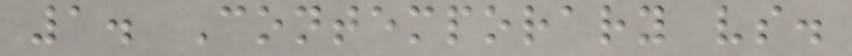1. Contemporary vs.
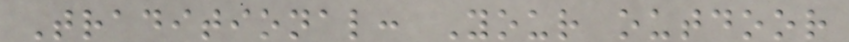Traditional: Your outdoor
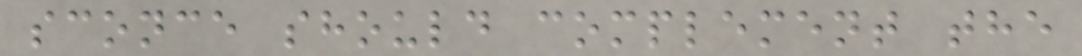sconce should complement the
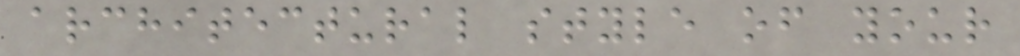architectural style of your
